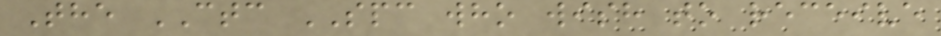The CTC SPC who wish to receive
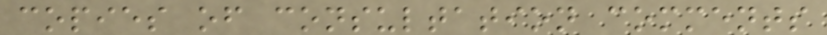copies of consultation comments
